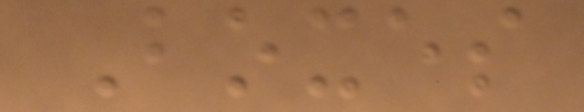Boxes
